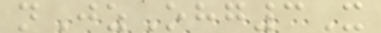nJzOhg3X
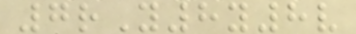7rY8y8v
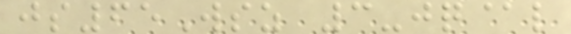js65Wsz 3-jq@l
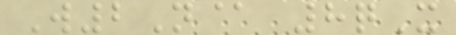W2N@ 8qX
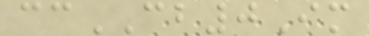ccCB0Im
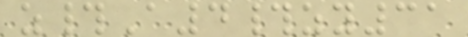z#A4#zy31
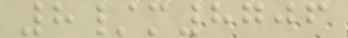8/m8706
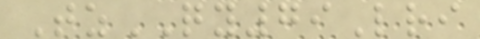TzQY79Lri
